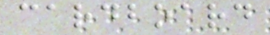cardboard
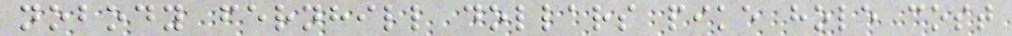nobody fernhill dollars pike hole cost
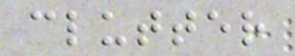clutter
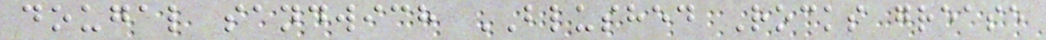dougal sandwich BLUSHED Rocks grease
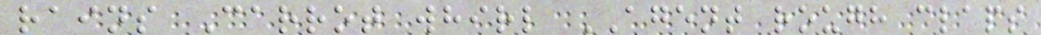rains Carrot whirl AGENT rough claps
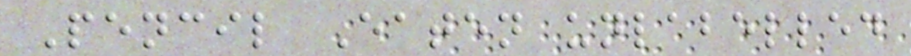Pencil Eaten unlabelled
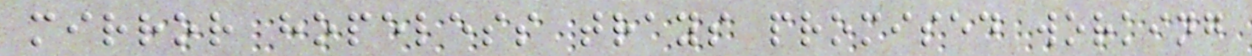mirror hopeless trays promised working
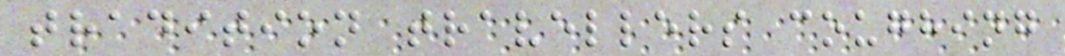tradition travellers coughing
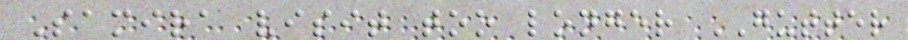Samira visit too longer GUTTER
